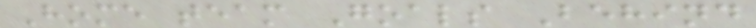Home team Goals Behind
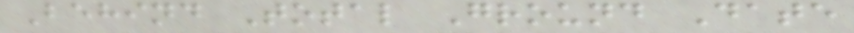Behind Total Ground Date
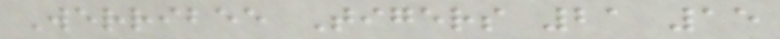Werribee Tigers 21 15
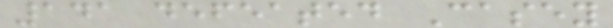141 defeated Casey
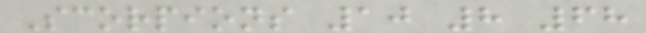Scorpions 10 8 68
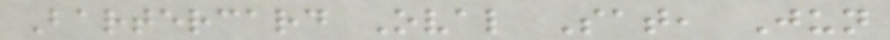Bartercard Oval Sat, Jun
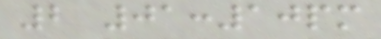2 01:10pm
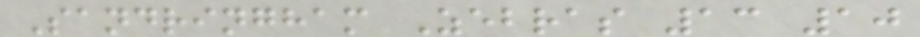Sandringham Zebras 13 10
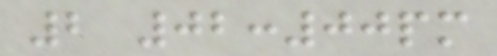2 02:00pm
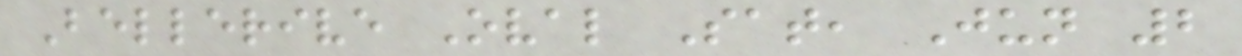Bellerive Oval Sat, Jun 2
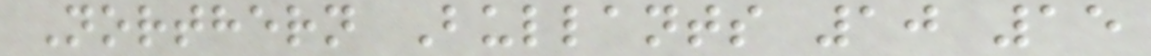Northern Bullants 10 15
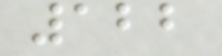122
